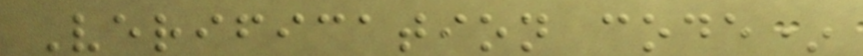Verification code*
